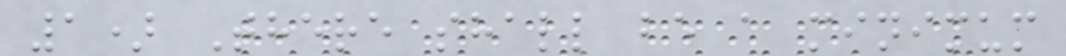1) There shall be a minimum
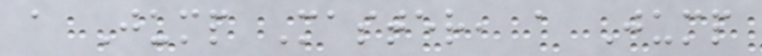a Jump Master, a Jump
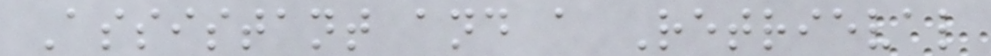Assistant and a Retrieval
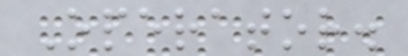Operator.
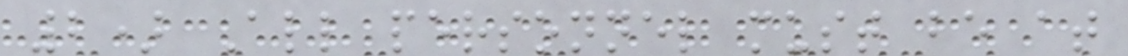2) All personnel must be at
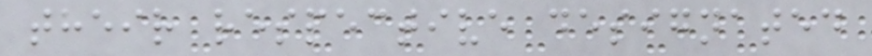their respective designated
